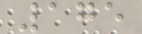175
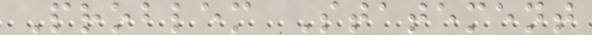Problem Statement
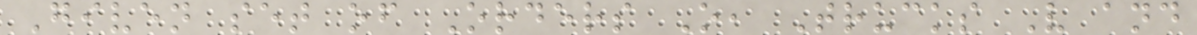Given set of Orders O, Trucks V and
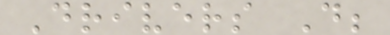Drivers D;
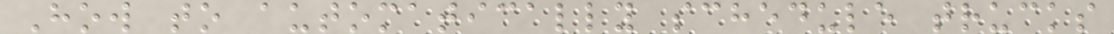How to automatically schedule trucks
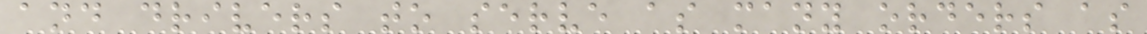and drivers to serve as many orders as
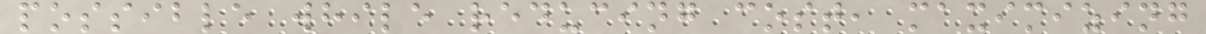possible while reducing cost, maximizing
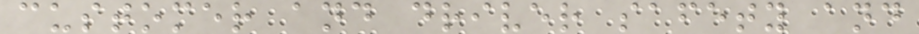customer and driver safety and
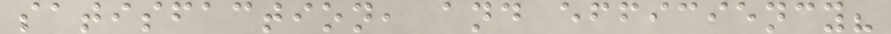satisfaction, and efficiency?
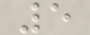5
